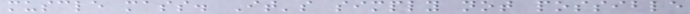muscle mass. It's simply not possible
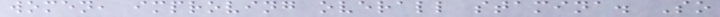women, improving overall stamina. So
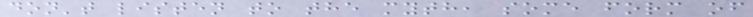don't listen to the myth, some form of
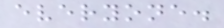everyone.
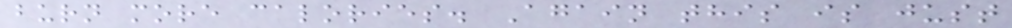burn more calories. Again this is just
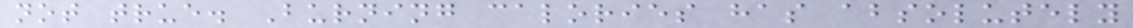not true. Burning calories has absolutely
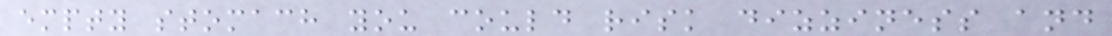empty stomach you could risk dizziness and
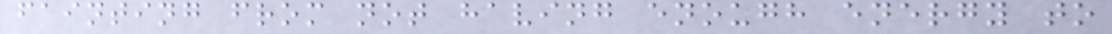fainting from not having enough energy to
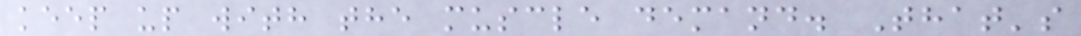keep up with the muscle demand. That's
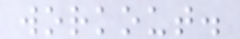workout.
